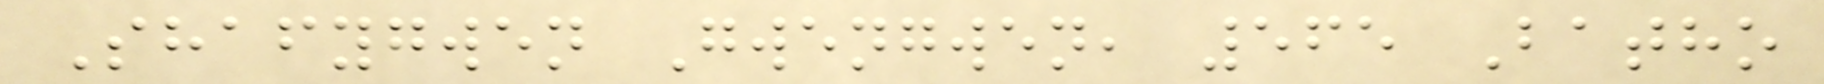Shafygwen Gwengwen, 565 Batho
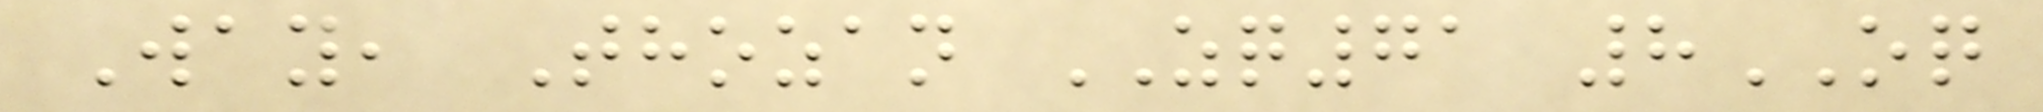Way, Thozan ZQ71 8OQ
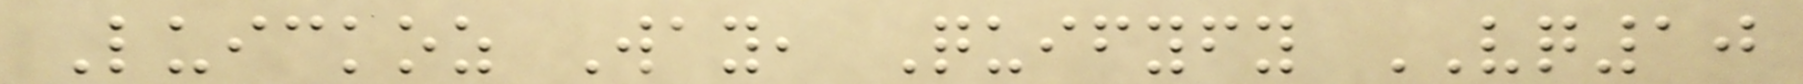Luickoz Way, Quifyfy VQ10
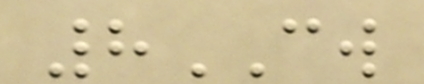8CW
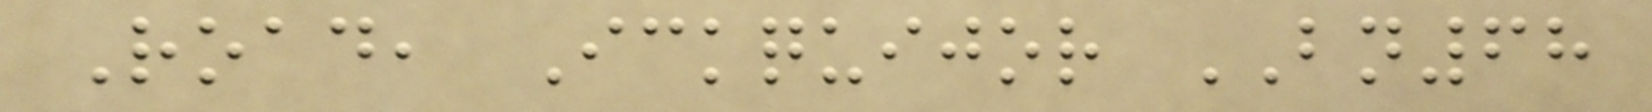Road, Ickquijor BN68
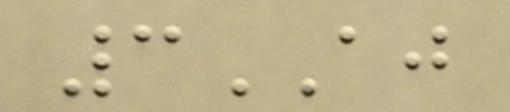3AJ
